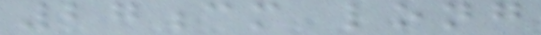27cm long
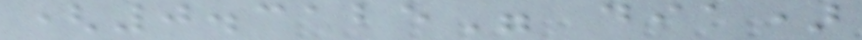(0.3125" dia)
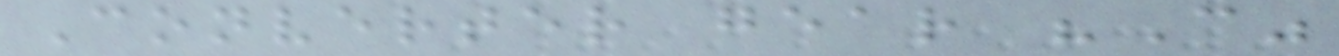Converter gear "C"
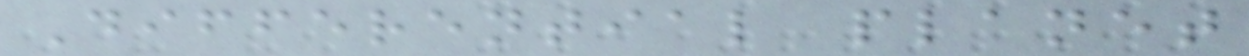Differential planet
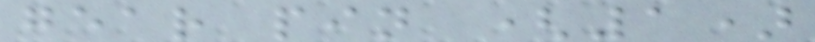gear pin (1)
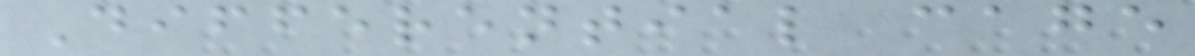Differential cage
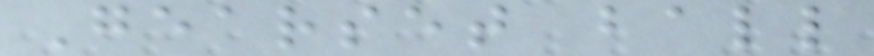Gearset ball
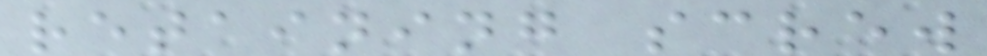retaining screw
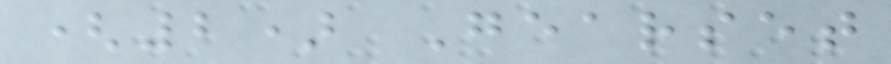(2) Gearset
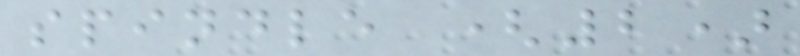spindle (2)
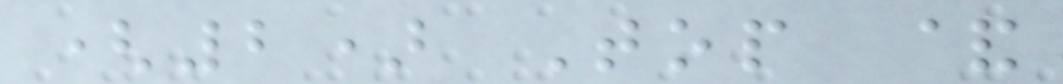(2) Top &
